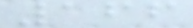166
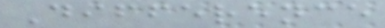Difference
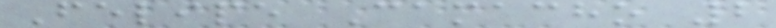Felipe Camacho 2
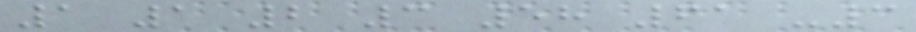1 1 2 3 58 61 -3
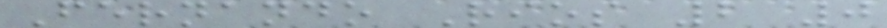Fernando Rios 2 0
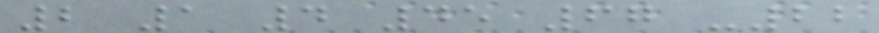2 1 4 45 67 -22
